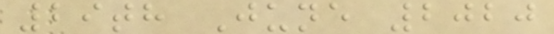29th June 2020
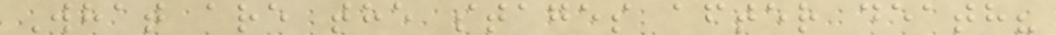What are the stages after death?
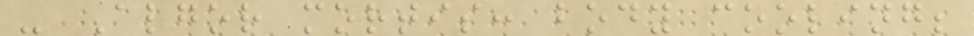- Algor mortis: body cooling;
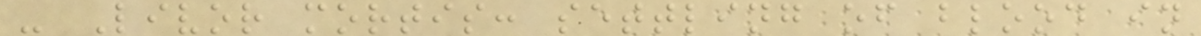- Livor mortis: settling of blood in
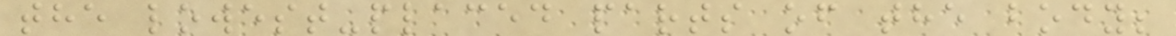the lowest-placed parts of the body;
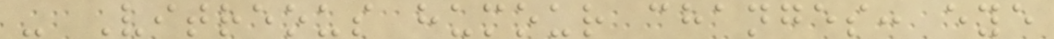- Vitreous humour changes: eye
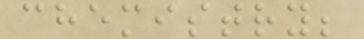chemistry;
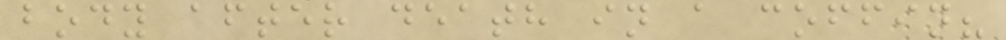body after death in a coffin?
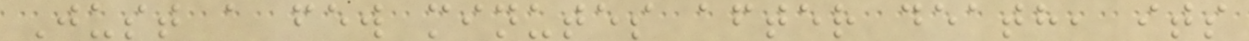Just a few minutes after death, its
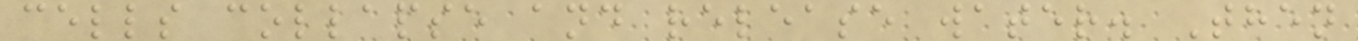cells collapse and release water. Then
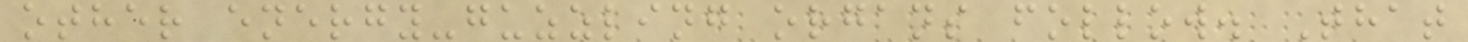other energy-guzzling organs follow. That
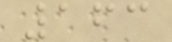163
